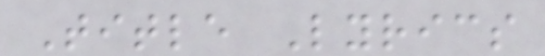Title Lyrics
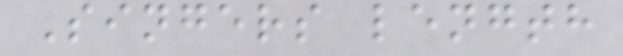Singers length
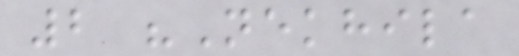2 "Nekhila
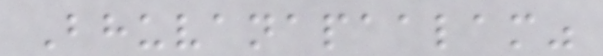Bhuvanapaalam"
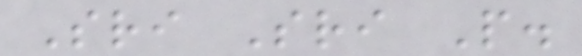Sri Sri P.
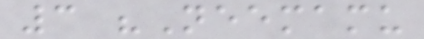3 "Neemamu
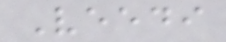Veedi
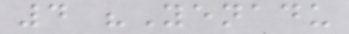4 "Yenadu
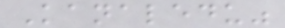Kanaledu"
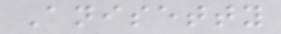Anisetty
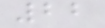22
